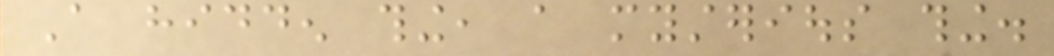A hidden thing, a mysterious thing.
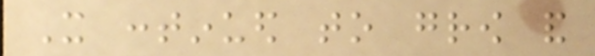It continued to grow and
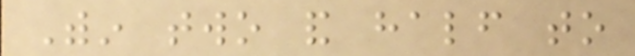Within two and half to
